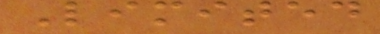Limited
